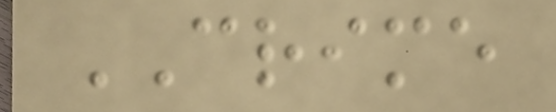CRIME
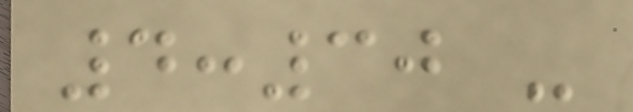4:30 -
